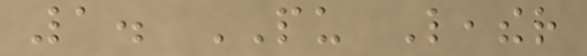1. PU Leather
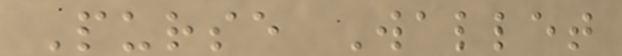Purse Wallet
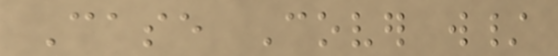Case Cover w/
